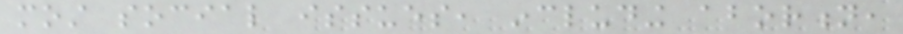most social issues, including abortion,
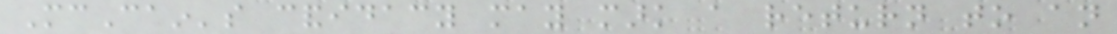McCain's candidacy may mark a return to an
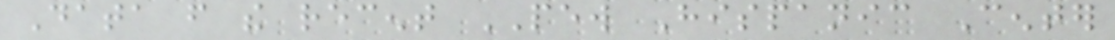Data from the recent PEW Hispanic Center
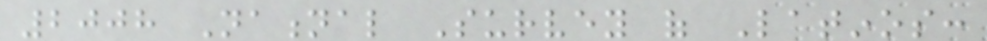2008 National Survey of Latinos:
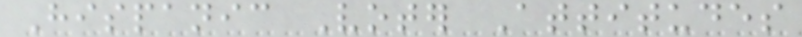Hispanic Voter Attitudes
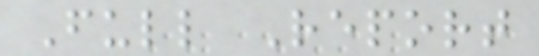Full Report
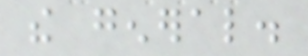the general.
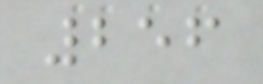256
